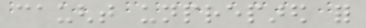caught unprepared for
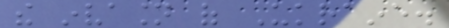the invasion of Ukraine.
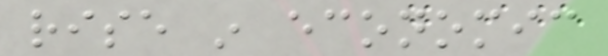rise in economic
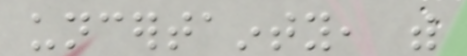uncertainty, with
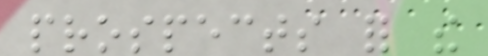prospects for the
